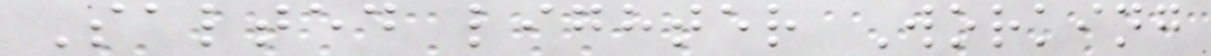Salted lighter Working
